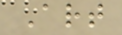Art
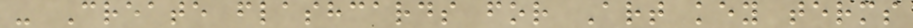- Create flashcards for Art key terms
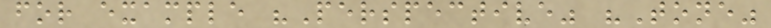for example "Perspective" "Tone"
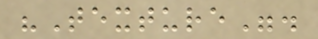"Texture".
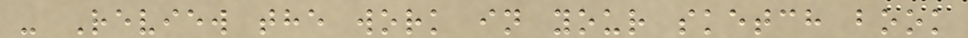- Review the work in your sketch book
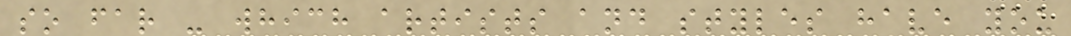so far - which artists and styles have you
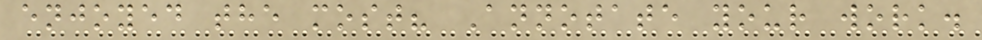enjoyed the most? Annotate your work.
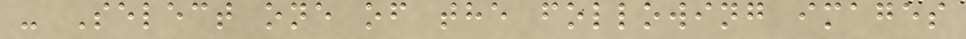- Select one of the following images
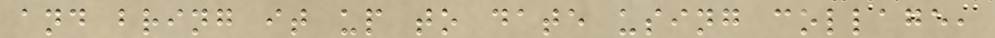and bring it up to date using collage,
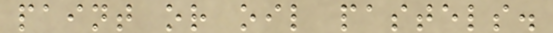paint or oil pastels.
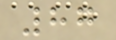87
